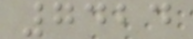7424
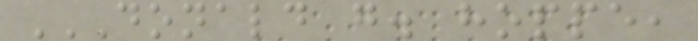DONALD G. HOPPE,
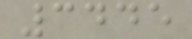3445
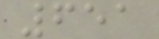651
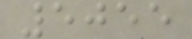5055
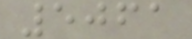5061
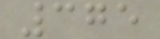375
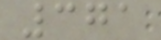371
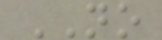NO
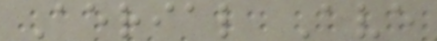Aerial Ave
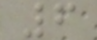6
